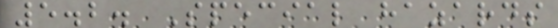5.2. Special hazards
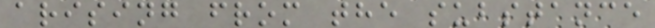arising from the substance
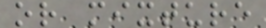or mixture
